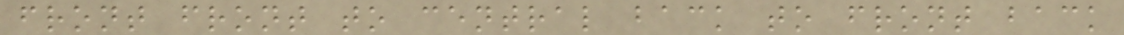front front to central back to front back
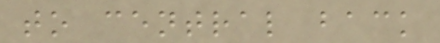to central back
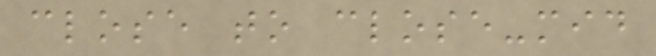close to close-mid
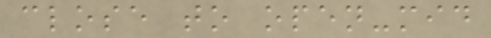close to open-mid
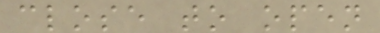close to open
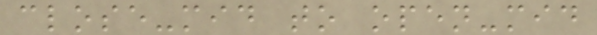close-mid to open-mid
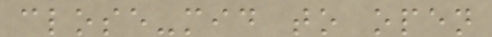close-mid to open
